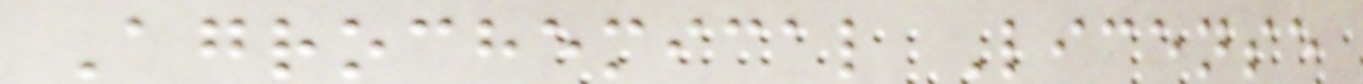Agrochemical License
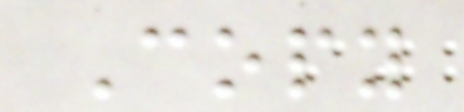Copy
